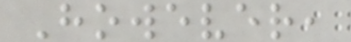However,
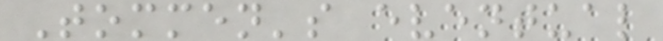Tommen's eventual
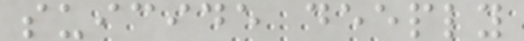suicide deeply
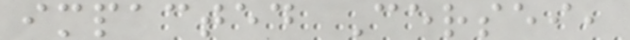impacted Cersei,
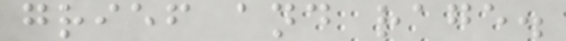grief and rage.
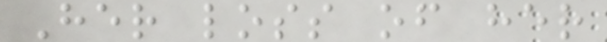Her loss of her
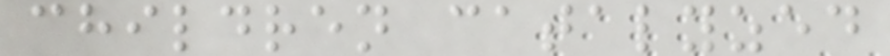children catalyzed
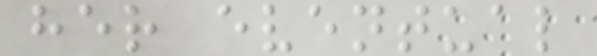her eventual
